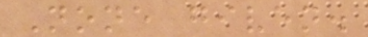None given.
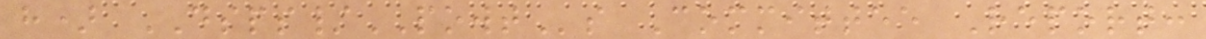h) DSPS/POWTs Committee Report:
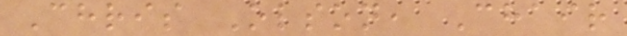Chris Olson, Chair
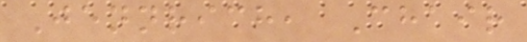Jennrich, Chair
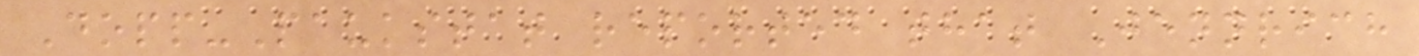Dopp-Paukstat reported that Jennrich
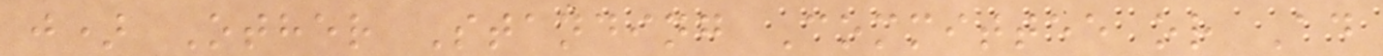j) Other Standing Committee or Ad
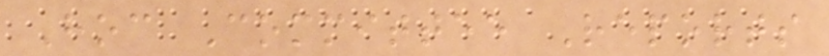Hoc Committee Reports
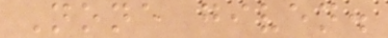None given.
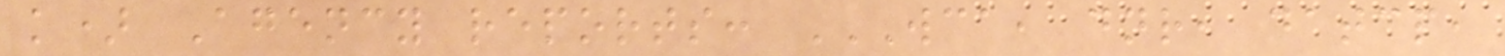k) Agency reports: WCA, DNR, DATCP,
